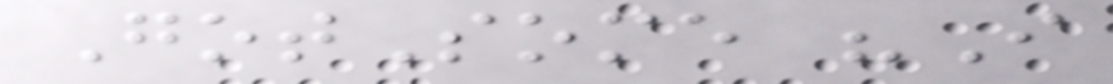GotSome "I
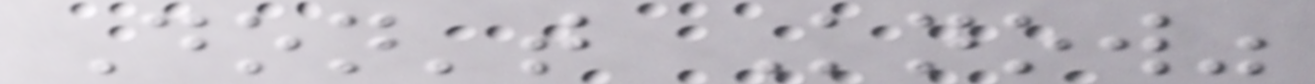Don't Know"
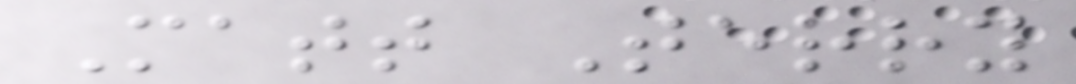Matt Terry
